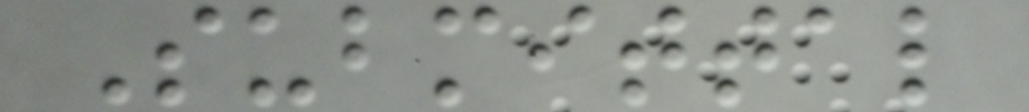Submittal
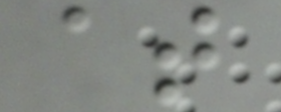at
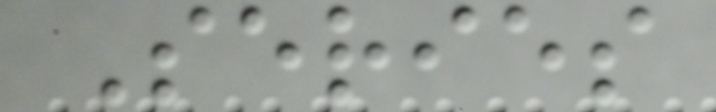Series
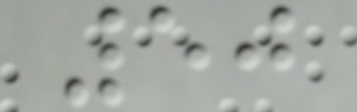50
